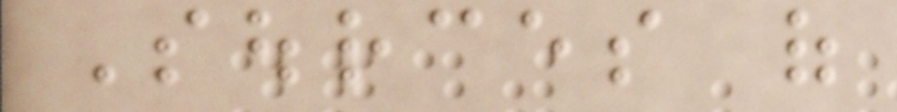Sources of
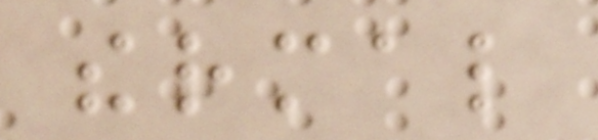thermal
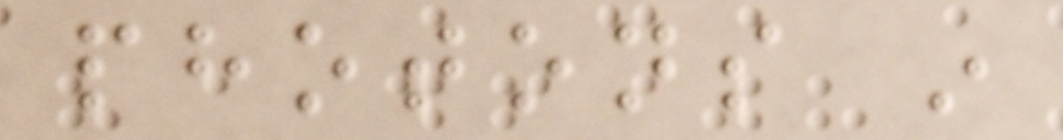photons in
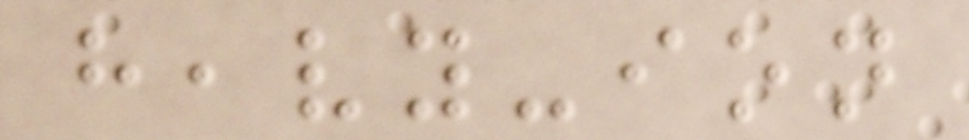heavy-ion
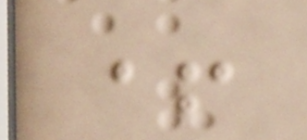+
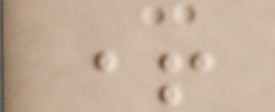+
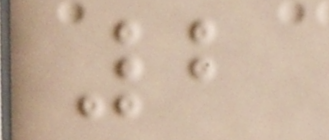2
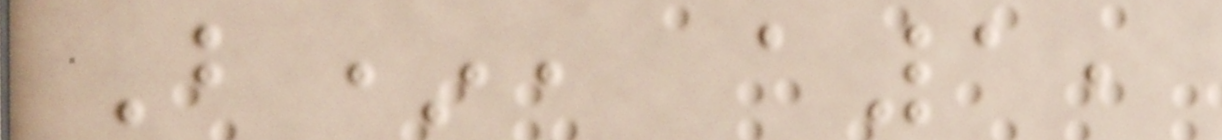B*, a1,
